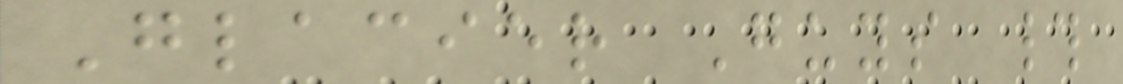Glacier Guys #
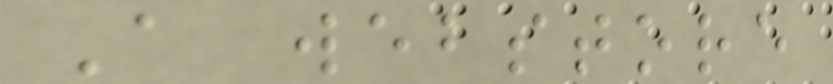A webstore
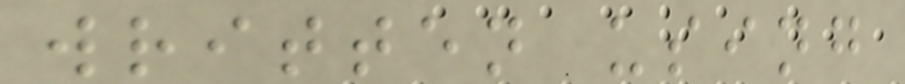written using
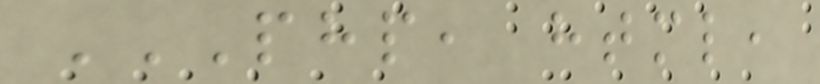PHP, HTML,
